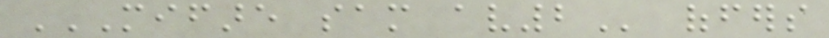MIFARE SAM AV2 offers
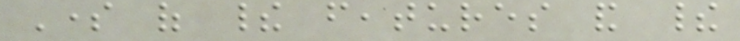Some of their features and their
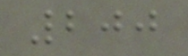200
